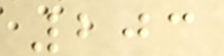203
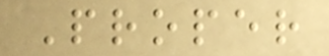Proper
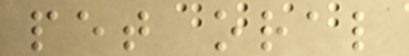pet oral
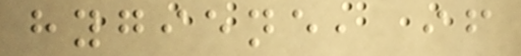hygiene, if
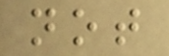not
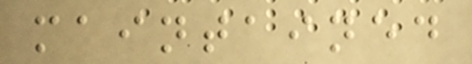maintained
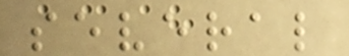several
